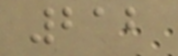212
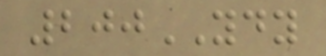200YDY
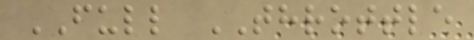FULL THROTTLE
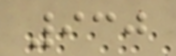930
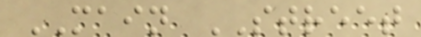MAIN STREET
